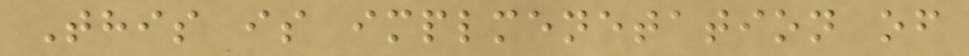This is implmenetation of
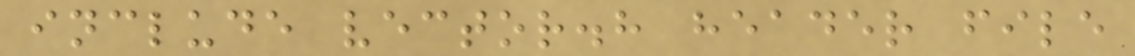include vector.h header file
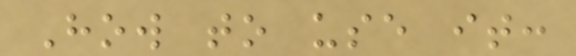How to use it:
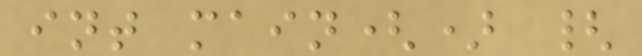int main() {
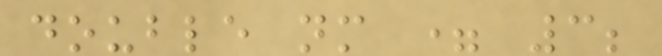double nm = 3;
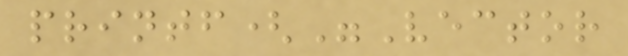printf("Vector
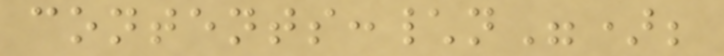contents:\n");
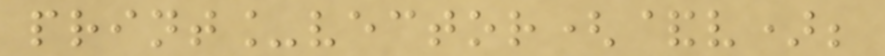print_vector(&v);
